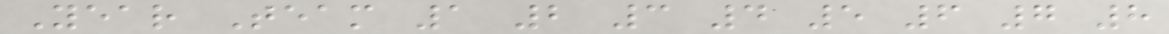Year Team 1 2 3 4 5 6 7 8
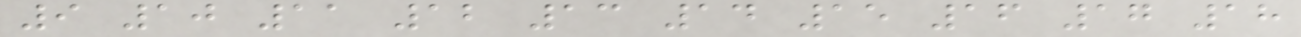9 10 11 12 13 14 15 16 17 18
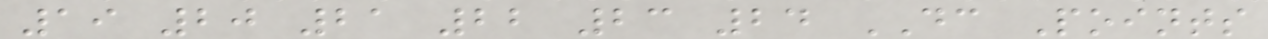19 20 21 22 23 24 DC Points
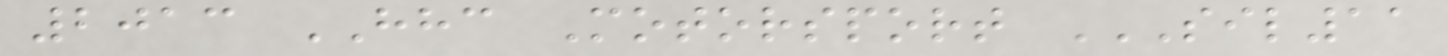2013 HHC Motorsport SIL11
